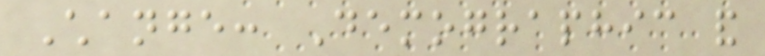Change: Demographic and
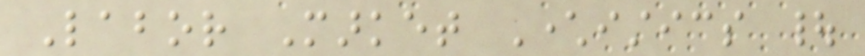Labor Market Characteristics |
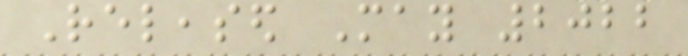Released May 2022
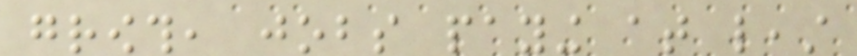growth, jobs paying at least
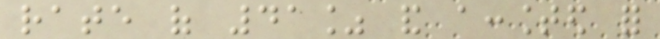rate of 41% and accounted for
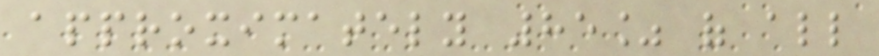approximately 85% of all
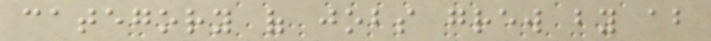category of jobs grew by about
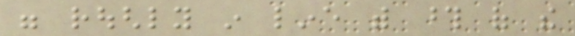were roughly in line with those of the
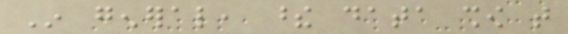In general, these data show that
